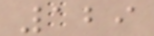129
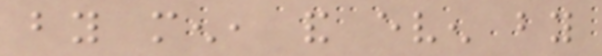by men, and even by
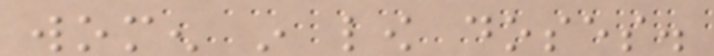women in low doses.
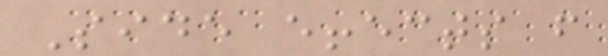Side effects from
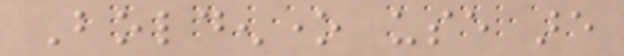Boldenone use are
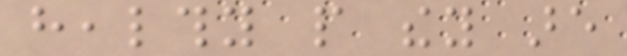healthy people they are
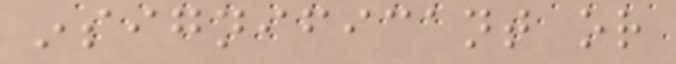insignificant or
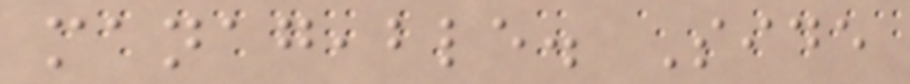manageable. Side
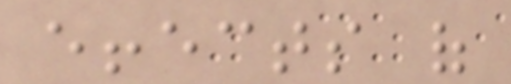effects of
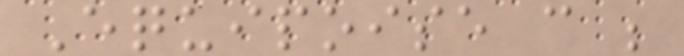Equipoise can be
